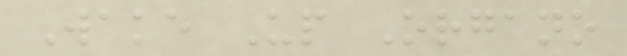Wake Up Organo
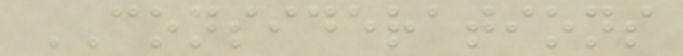CONSIDERATIONS
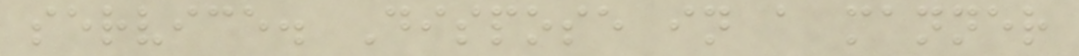service. Dispose in a manner
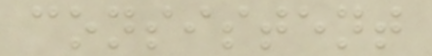consistent
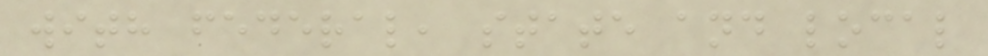with federal, state and local
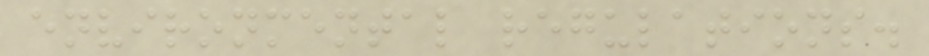environmental regulations.
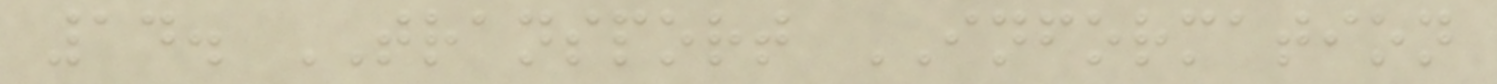14. TRANSPORT INFORMATION
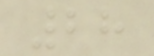28
